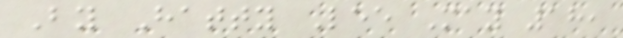By Hatty Lee May 18,
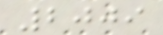2009
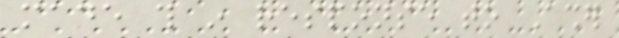made this in response to Asher
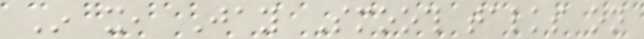In it, Jay Smooth talks on
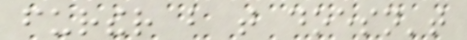further but that doesn't
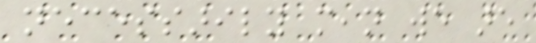necessarily mean we are
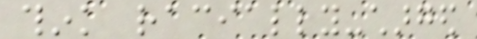think racially-charged
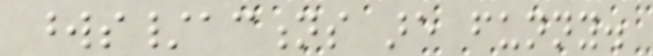words/actions are funny.
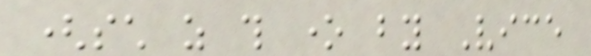(such as this one by Vice
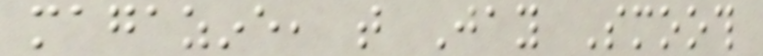magazine, that Jay Smooth
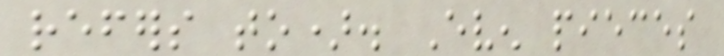refers to). Even pieces
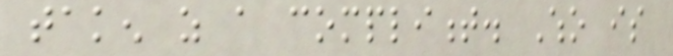taken as a compliment. Who is
